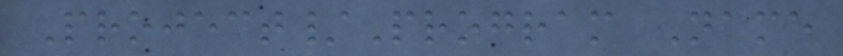Project/Program Name
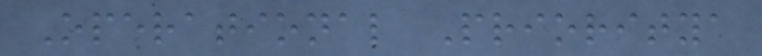Operational Prioritya
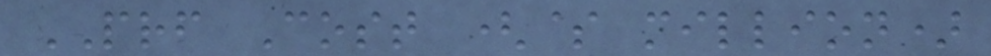PRF Cost ($ million)
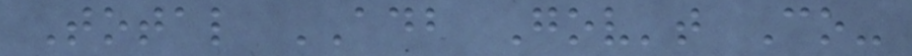Total ADB Gov't Co-
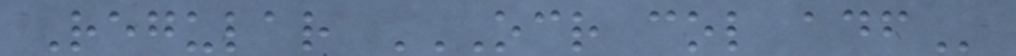Regular OCR COL ADF
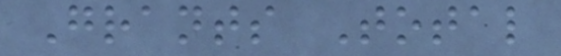Grants Total
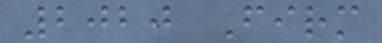2020 Firm
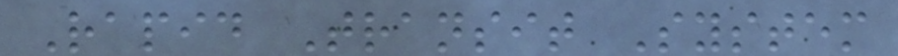Rapid Transit System
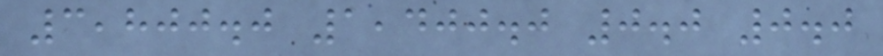3,800.0 1,400.0 0.0 0.0
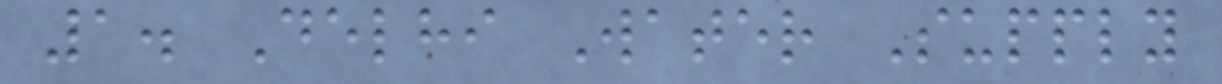1. Delhi Water Supply
